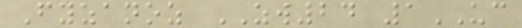Fyzanoz ZW24 1UC
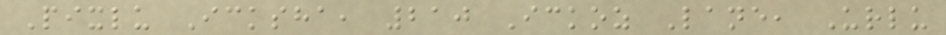Pixlu Icksha, 210 Ickoz Lane, Urlu
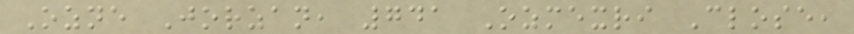Ozne Jorzan, 741 Ozmexri Close,
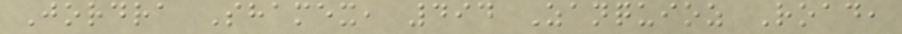Jordra Shamex, 494 Zanquioz Road,
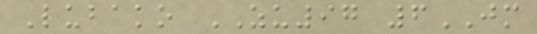Lubako ZU97 6JM
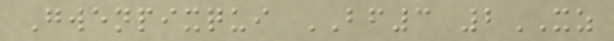Gwenpixqui BF3 2XZ
